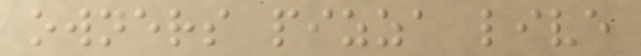owners pizza live
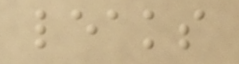leaks
